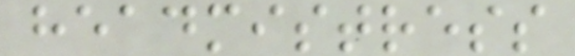headmistress
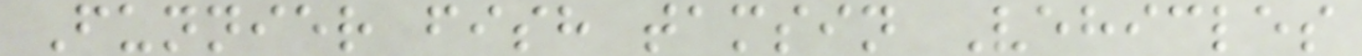Funnier fish tamsin Vehicles
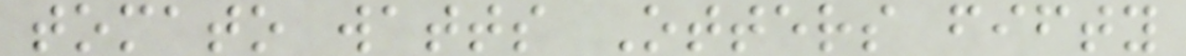tomato watts Otters fifty
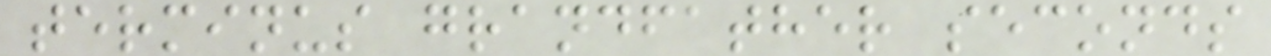terminus grandfather seconds
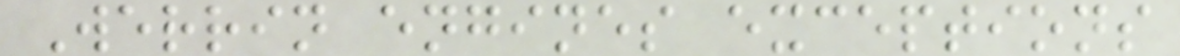Werrin engines exceptions
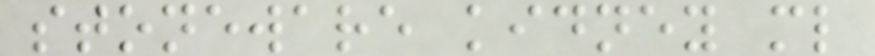stoneware kidney ml
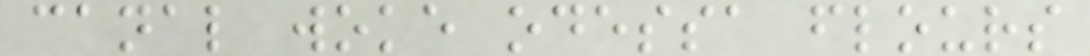canal woke odessa flours
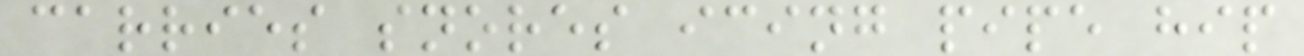carries snores icing pipe hip
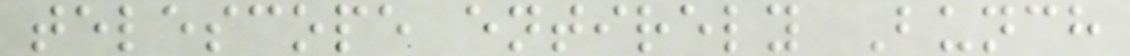telescope entirely Bunch
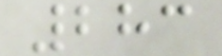283
